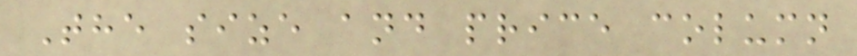The size and price column
